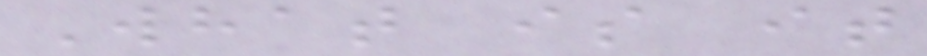What is it
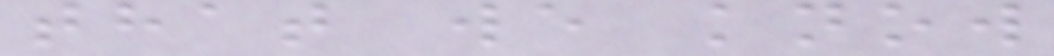that we know
